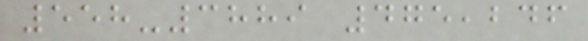558-3889 475,246
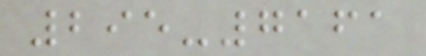295-7161
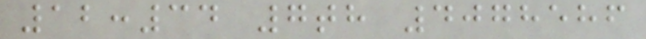12:34 7th 4078586
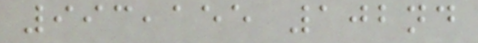993,155 102nd
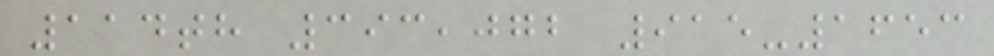114th 393,072 915-1653
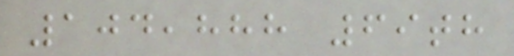104,888 69th
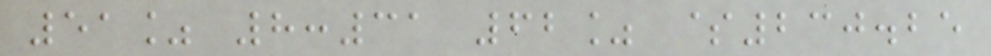51% 8:31 62% $230.25
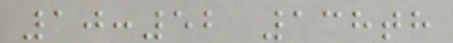10:52 138th
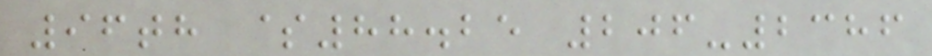96th $88.25 206-2386
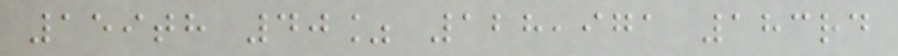159th 40% 128,971 183rd
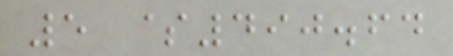5 $490.64
